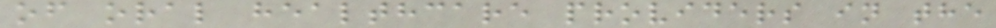of oral healthcare providers in the
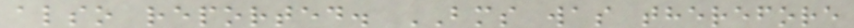also reported. BMS was therefore
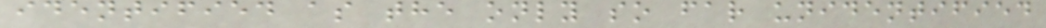identified as the only so far unidentified
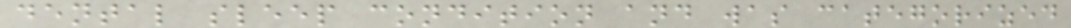dental sleep condition and was categorized
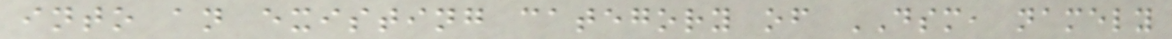into an existing category of DSM, namely
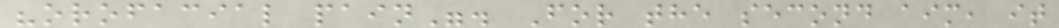"orofacial pain". For the second aim, it
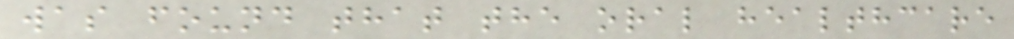was found that the oral healthcare
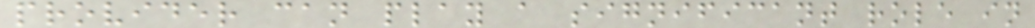provider can play a significant role in
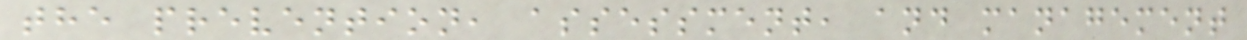the prevention, assessment, and management
